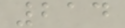214
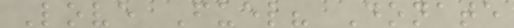Love Fuel? Donate
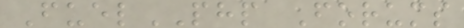FuelPHP Forums
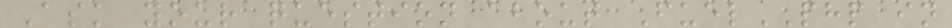Ask your question about FuelPHP in
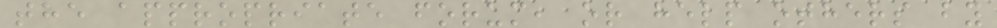the appropriate forum, or help others by
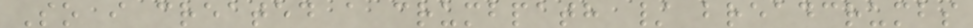So i created a crumbpath / breadcrumbs
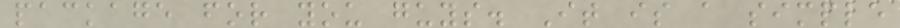package for you guys. It is a simple
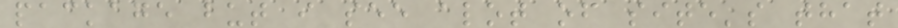package but i see alot of site's that
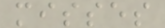misses
